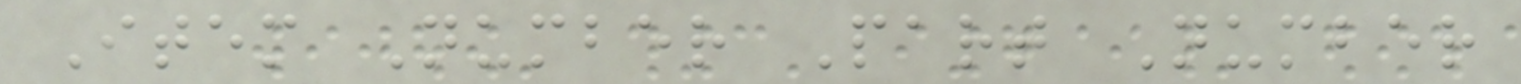Item Number Part Number
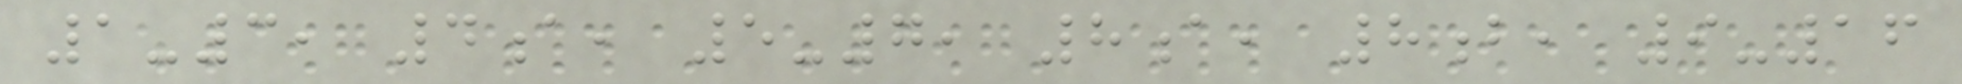1-3, 4a, 5-7, 8a, 8b, 9-16
